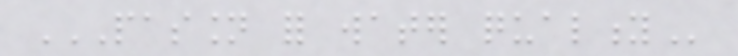PASSION FOR WATER QUALITY
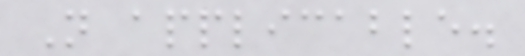Not applicable.
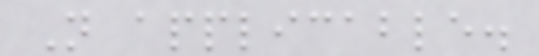Not applicable.
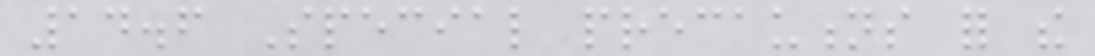14.6 Special precautions for the
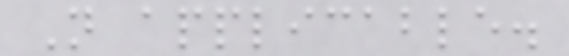Not applicable.
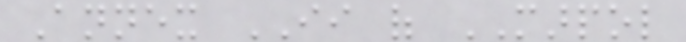Annex II of MARPOL
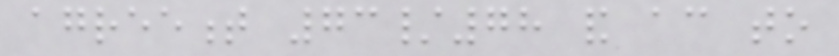agreement 73/78 and according to
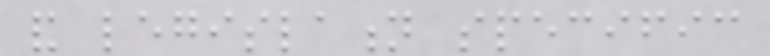and legislation specific
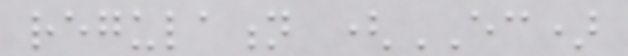regulation (EC)
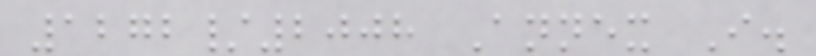1272/2008 Annex I.
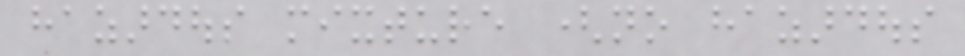hazardous mixture (no hazardous
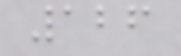126
